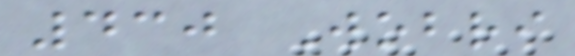430 Wobri
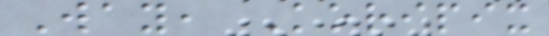Way, Koripix
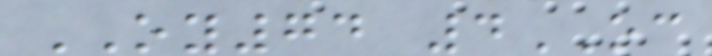OY74 4OC
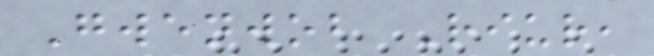Gwenwob Riur,
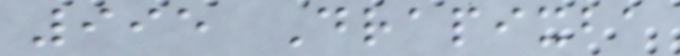995 Drapixba
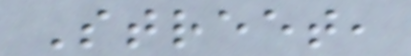Street,
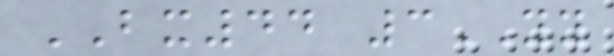BX44 3YY
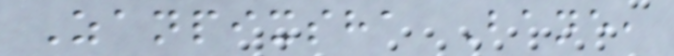Zanpixsha Bane,
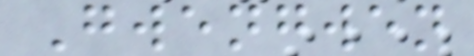Gwengwen
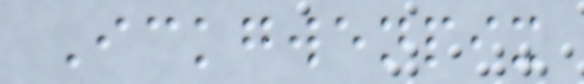Ickgwenpix
